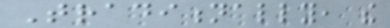Traditionally, the
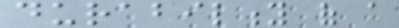durability of a
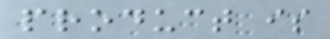product is
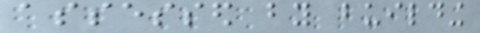assessed by building
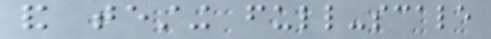and testing full-scale
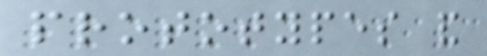prototypes and
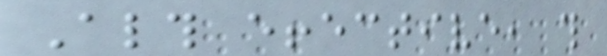Although effective, this
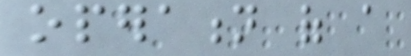operation of a
